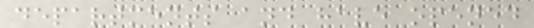departments and have opened
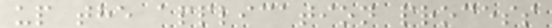up the application process
